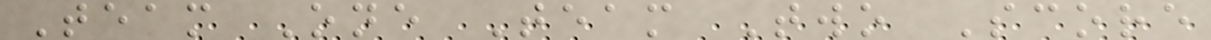Team One Team Two Score
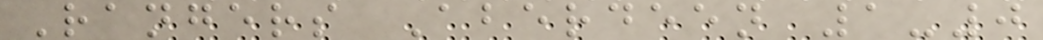Rangers Aberdeen 1-0
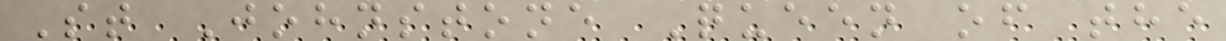St Johnstone Queen of the
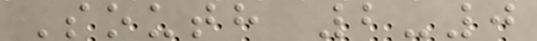South 2-0
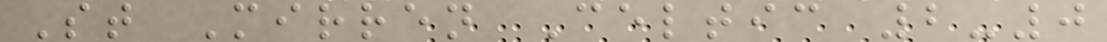St Mirren Celtic 2-0
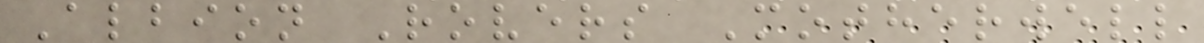Albion Rovers Motherwell
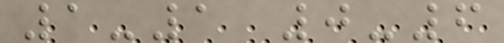1-1 0-6
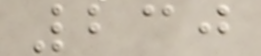230
